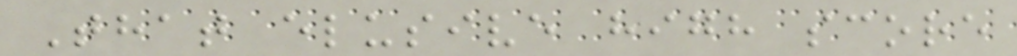That elusive high score
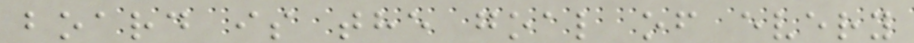board is the goal of every
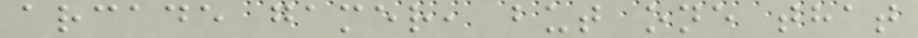arcade gamer, but one that
